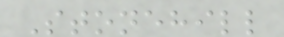Stonehill
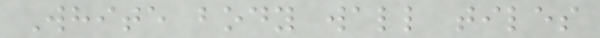White body wall tiles
